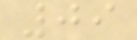09
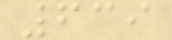639
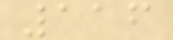116
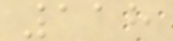118
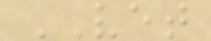VET
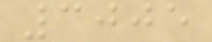3005
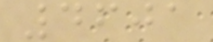4601
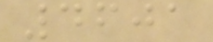4601
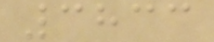3833
